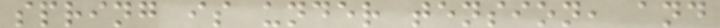spring is under tension, and
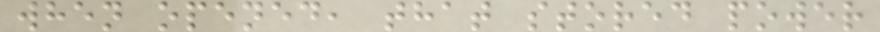when opened, that stored power
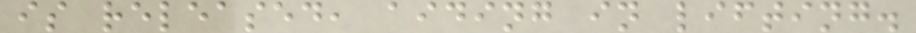is released, aiding in lifting.
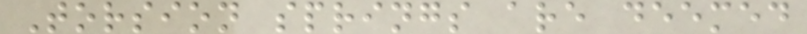Torsion springs are deemed
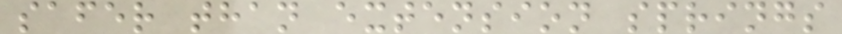safer than extension springs
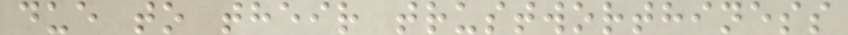due to their trustworthiness
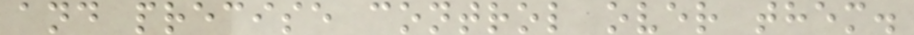and precise control over them.
